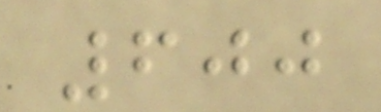600
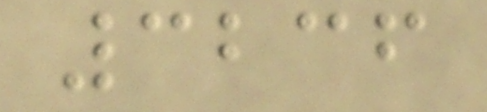3236
